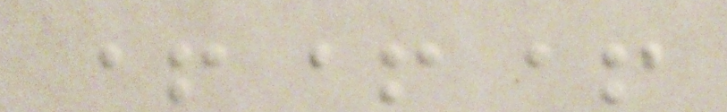+++
